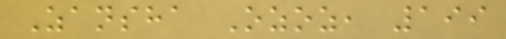Zansha Ozoz, 199
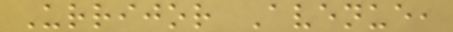Urrijor Avenue,
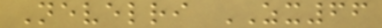Nevelri ZX66
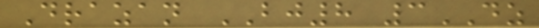Drazan BJ8 3DZ
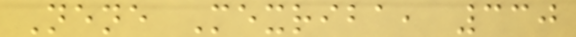Nene Mexriba, 330
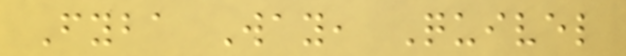Fyba Way, Quivel
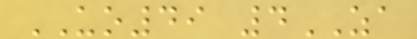UO49 4ZA
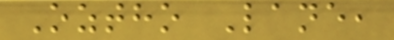Oztho Lane,
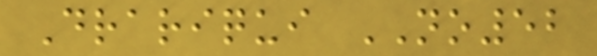Drariqui NO52
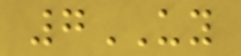7UY
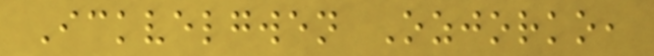Ickvelgwen Ozjorko,
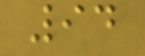94
